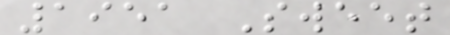1951 Sweet
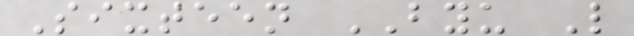Sixteen BYU L
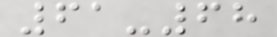61-68
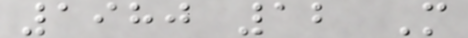1980 12 M
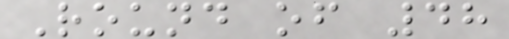Round of 48
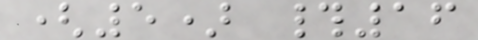(5) #16
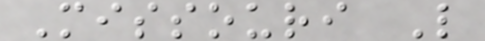Missouri L
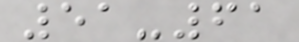51-61
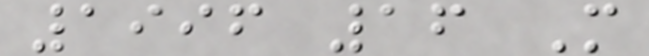1996 16 M
